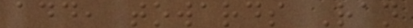add, towards Ran
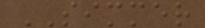SIMMER
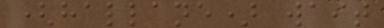(hallane) wait
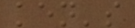ken's
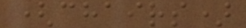(chairs)
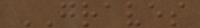GRAVES
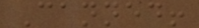Canned!
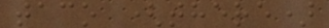taco (there)
